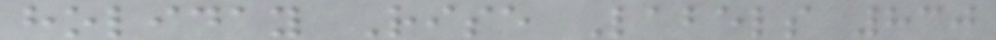holiday Rise Labels 830
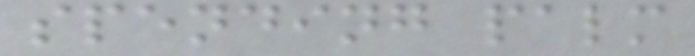spending palm
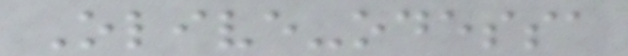Olive-odessa
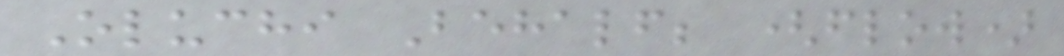Oluchi Behalf; (flow)
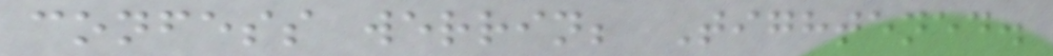confess werrin; Tightened.
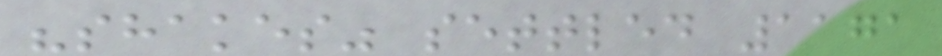"shakes" settled 1171
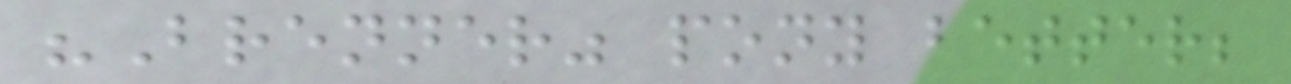"Brenner" pony better;
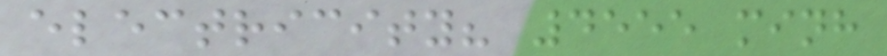electricity? 4555 minh
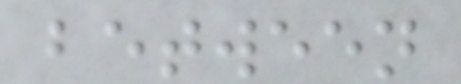between
